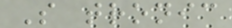S tronic
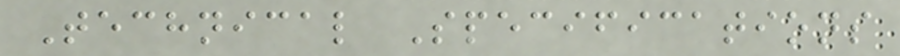Technical Specifications
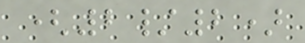(2/2)
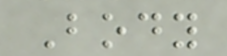Body
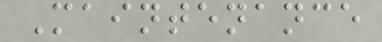Maintenance
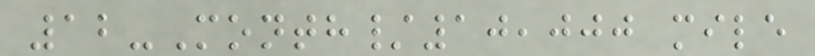12-Month/10,000 mile
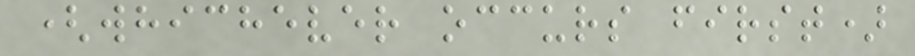(whichever occurs first)
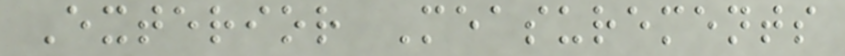Exterior Measurements
